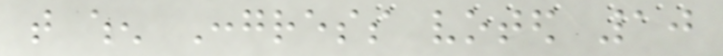that when Congress voted 10
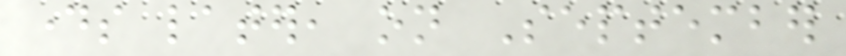days later, on September
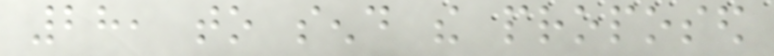28, to send the proposed
